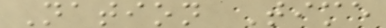Nation Time
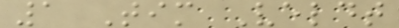1 Tim Veldt
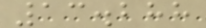13.288
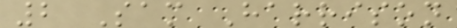2 Sam Harrison
